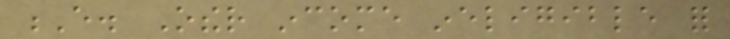E. Other income ineligible for
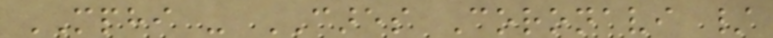MPHI - CARES Coronavi /
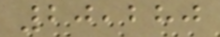20,280
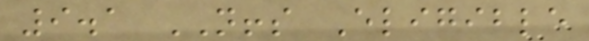9.1 NFFS Eligible
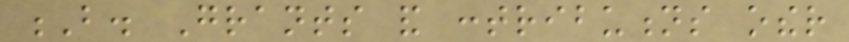B. Grants and contributions other
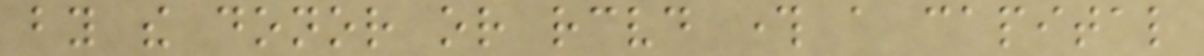by the donor or received through a capital
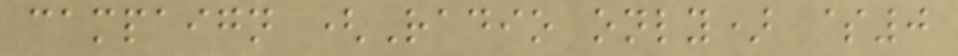campaign (Radio only) $0
